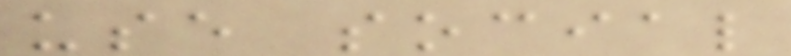use social
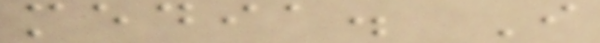media. I
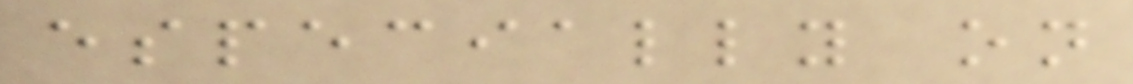especially on
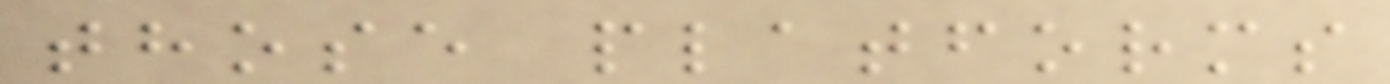those platforms
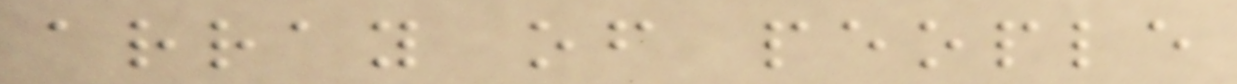array of people
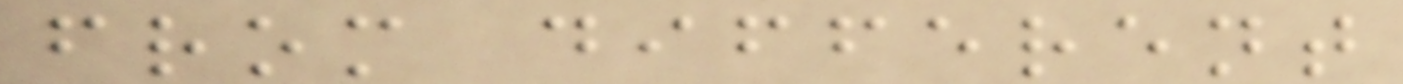from different
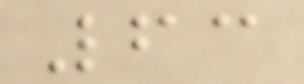63
